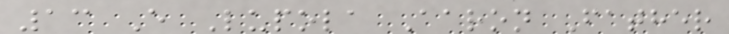13 E Lupola Aaron Father
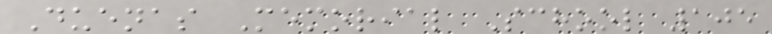Duenas Memorial School 105
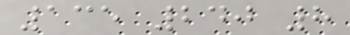135 240 8
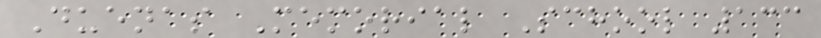Duenas Memorial School 133
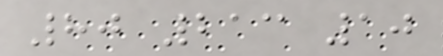80 213 10
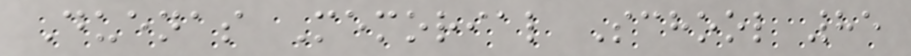Duenas Memorial School 85
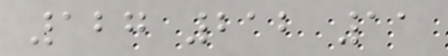127 212 11
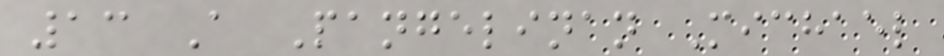13 A Pangelinan Michael
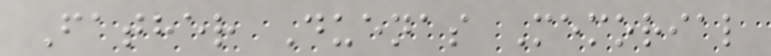Father Duenas Memorial
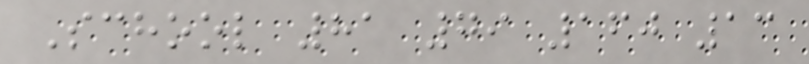School 81 79 160 13
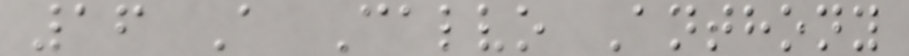16 A Calvo Anthony
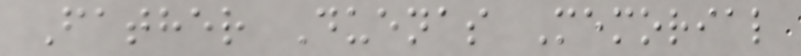Father Duenas Memorial
